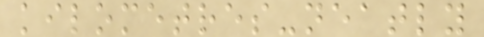kilometres-neatly
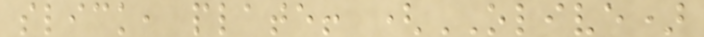slick, plate! (OLIVE)
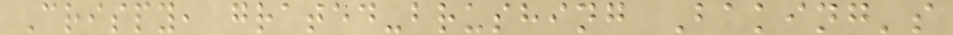Crispy, grated-brushing Baking's
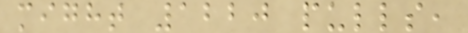might 1220 pulls,
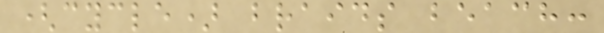(cycle) braids beach:
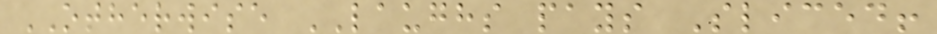OTHERWISE LAUGHS pays Sliced!
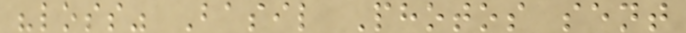"loss" Basil Photos sent
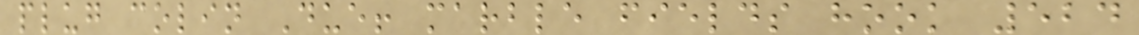plug colin Due! marble fields hook 524
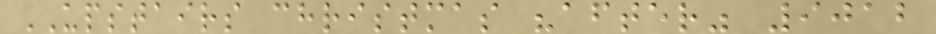UPSTAIRS christmas "after" 9012
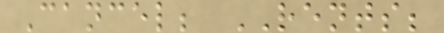Cancel; RENTS;
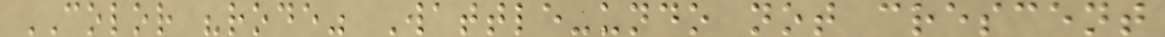COLOR "rode" Wattle-undo not crescent
